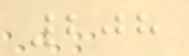208
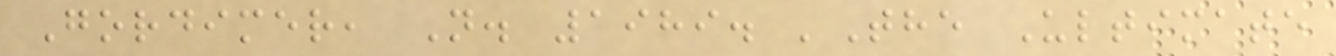Gordimer, N. 1989. 'The Ultimate
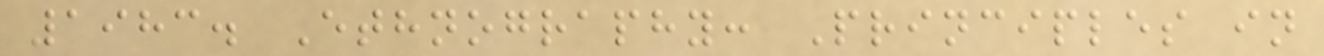1983. Ethnography: Principles in
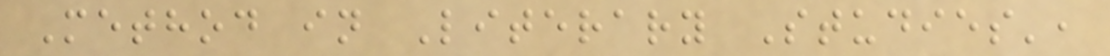Method in Literary Studies',
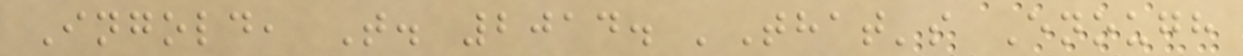Ingold, T. 2014. 'That's Enough
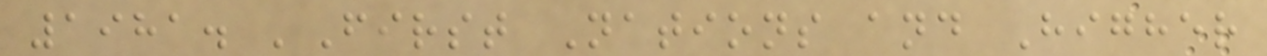1981. 'First Nations and Higher
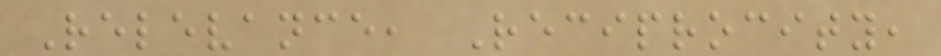Relevance, Reciprocity,
